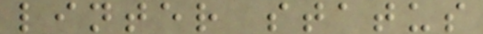linter status
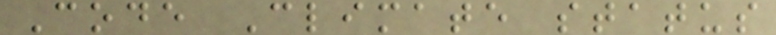Code Climate status
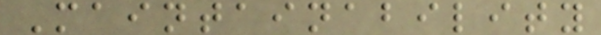Maintainability
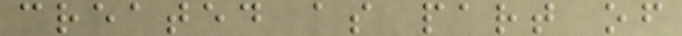created as part of
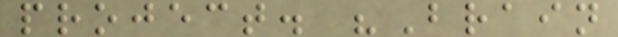project. "Brain
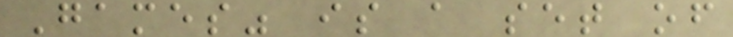Games" is a set of
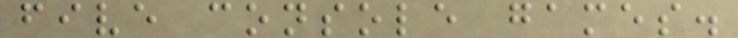five console games.
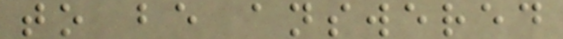to be answered
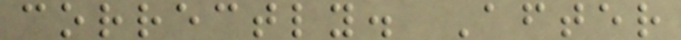correctly. After
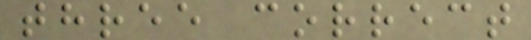three correct
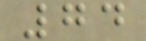74
